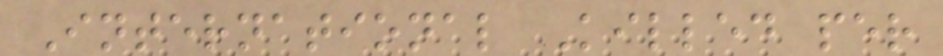International Killed per
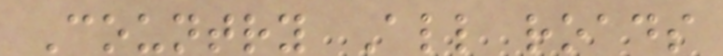Country All roads
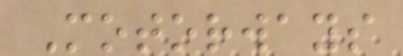Motorways
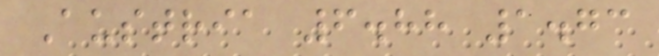Austria 6.88 1.73
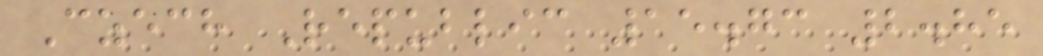Czech Republic 15.73 2.85
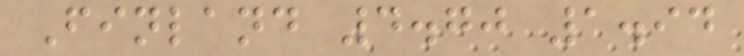Finland 4.70 1.94
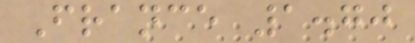France 1.70
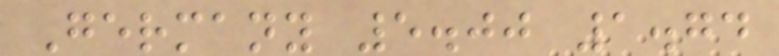Germany 5.00 1.74
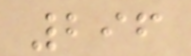296
